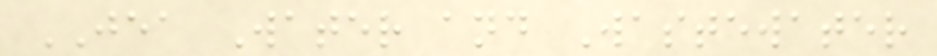JEA Water and Wastewater
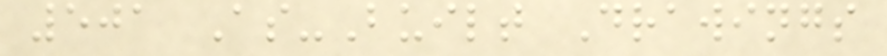501 As-Built Drawings
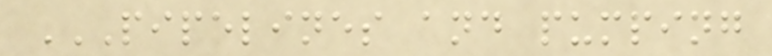PIPELINES AND PUMPING
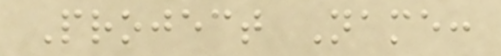Project Name:
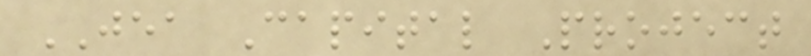JEA Capital Project
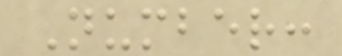Number:
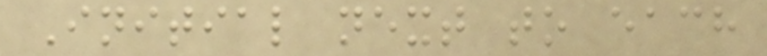Initial next to each
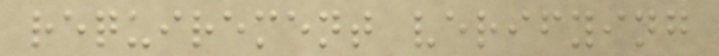requirement verifying
